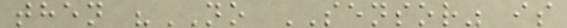then "NO SENSOR" is
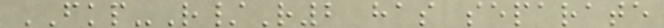FKP-R/R2 has separate
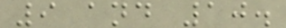9 and 10.
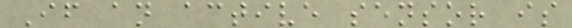If an active sensor is
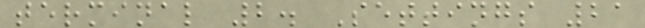terminal 2. Settings 21
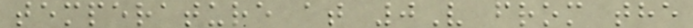temperature at 0V from the
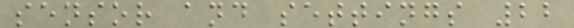sensor and settings 22
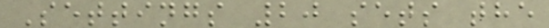Settings 20 sets the
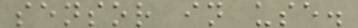sensor in use.
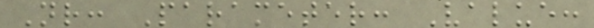Nr: Parameter: Value:
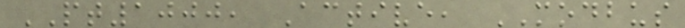PT1000, Active, MODBUS
